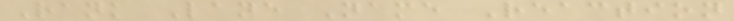Rank Lane Name Reaction
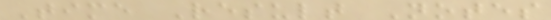Time Result Notes
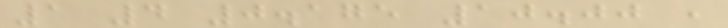1 4 0.175 10.00 ,
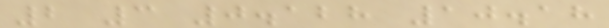2 3 0.128 10.18
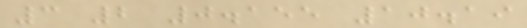3 2 0.155 10.19
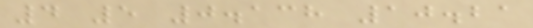4 5 0.138 10.21
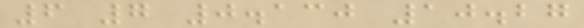6 7 0.130 10.27
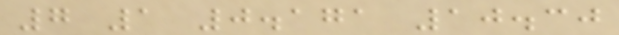7 1 0.171 10.30
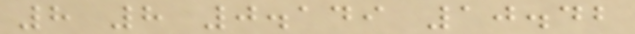8 8 0.149 10.42
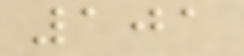101
